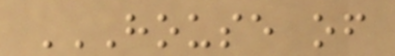HOUSE OF
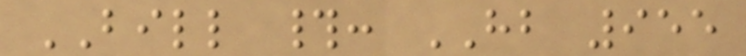BILL #: HB 955
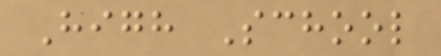High School
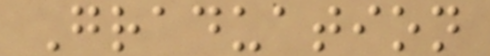Graduation
